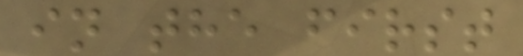in the first
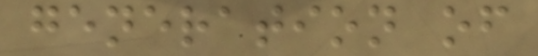generation of
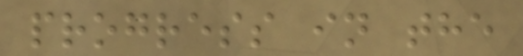progress in the
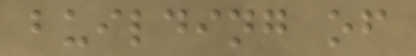building of
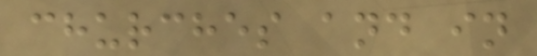churches and in
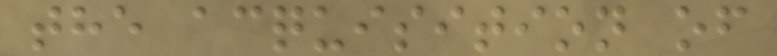the acquisition of
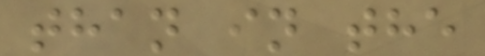than in the
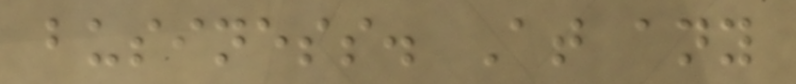business. At any
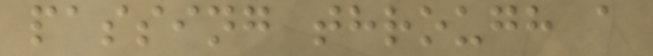passing through a
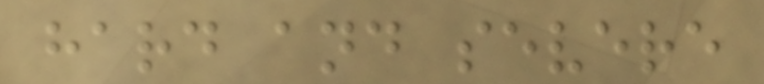hard and severe
